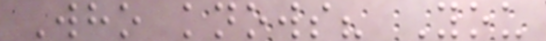Who knows? You
